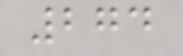274
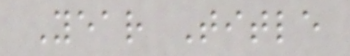Year Title
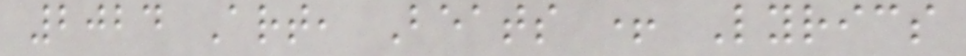2024 Art, Beats + Lyrics
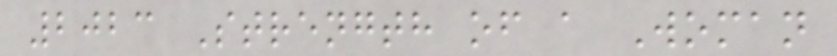2023 Strength of a Woman
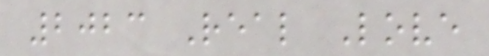2023 Real Love
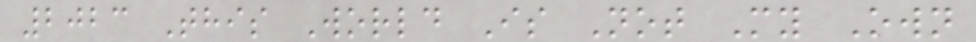2023 This World Is Not My Own
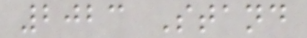2023 Stand
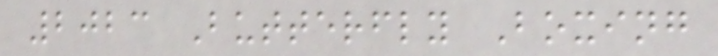2023 Butterfly Boxing
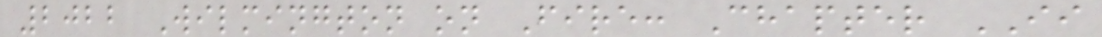2022 Wilmington on Fire: Chapter II
